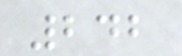242
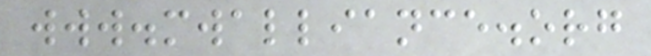www.mwalliance.org
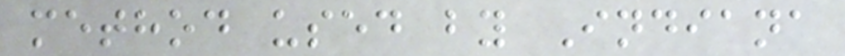method used by Indiana
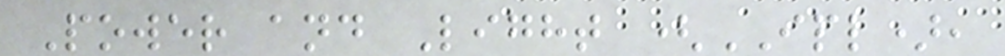Power and Light (IPL),
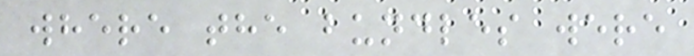where the bundles were
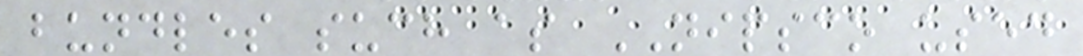bundles such as NIPSCO used
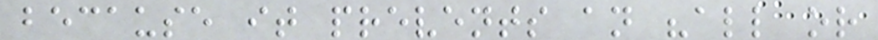because it prevents an "all or
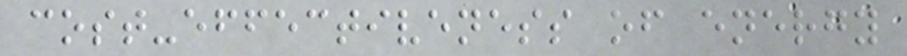cost-effectiveness of energy
